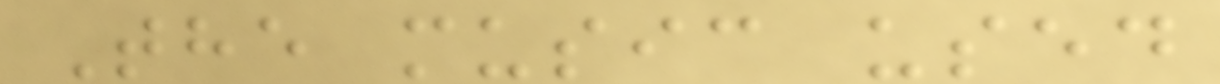The music used
